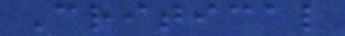Critical
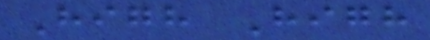High High
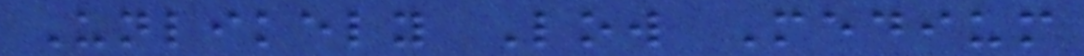Unlikely Low Medium
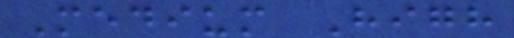Medium High
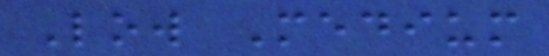Low Medium
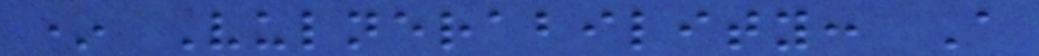* Vulnerability: A
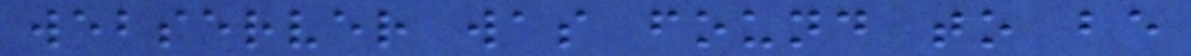webserver was found to be
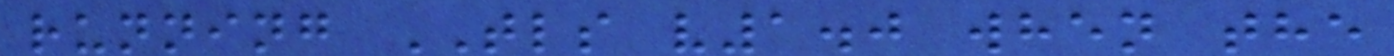running TLS v1.0 when the
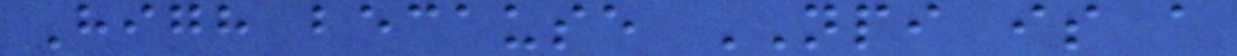High because NPI is a
